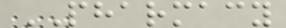PHARMACY
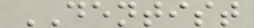DENTIST
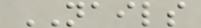NAILS
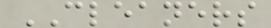CLEANERS
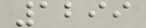1299
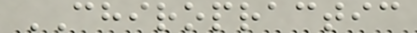CHIROPRACTIC
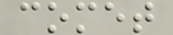comet
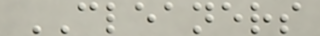CLEANERS
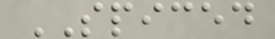SPICED
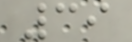39
